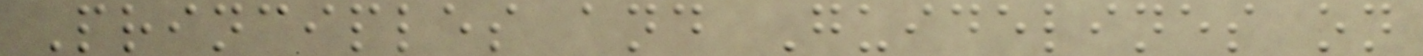Principles and Guidelines on
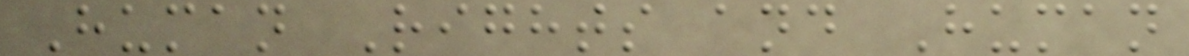Human Rights and Human
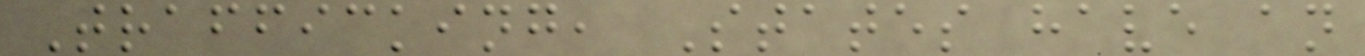Trafficking, States have an
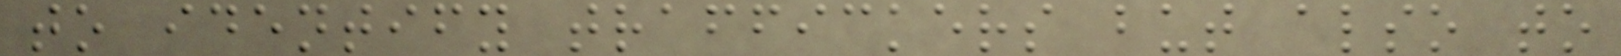to identify traffickers but also to
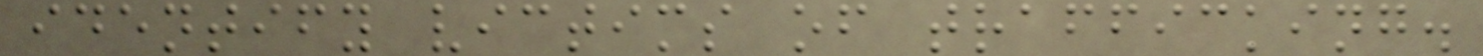identify victims of trafficking.
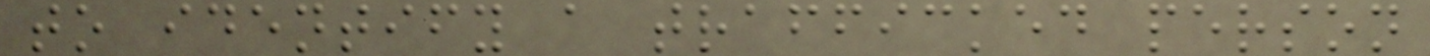to identify a trafficked person
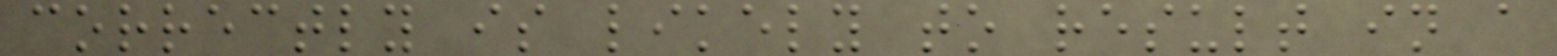correctly is likely to result in a
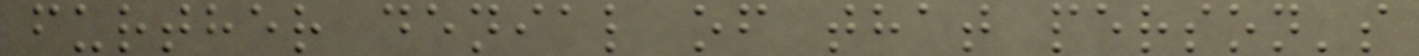further denial of that person's
